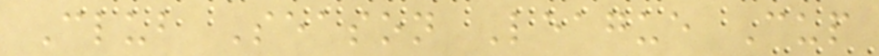Club Season League Cup
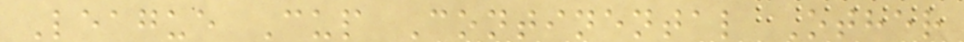League Cup Continental Other
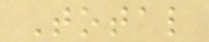Total
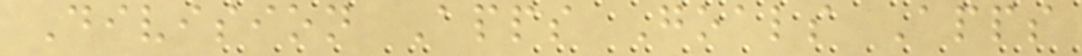Division Apps Goals Apps
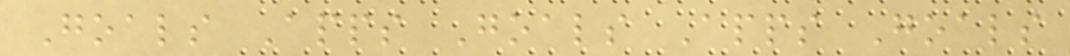Goals Apps Goals Apps Goals
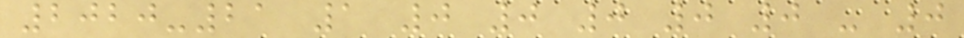2020-21 1 0 0 0 0 0 - 0
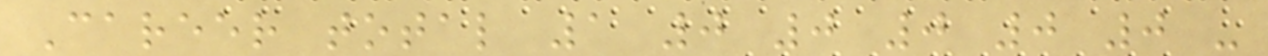Career total 1 0 0 0 0 0 -
